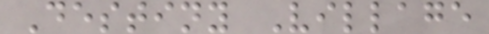Destiny Village
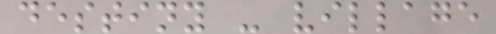destiny - village
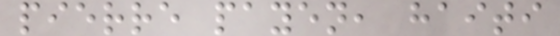pierre payen, haiti
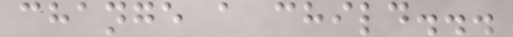change a child...
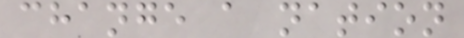change a nation
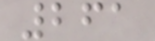261
